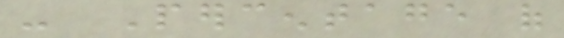- Percentage of
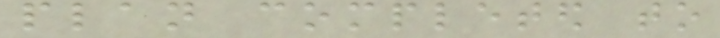plan completed to
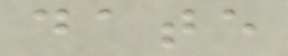date
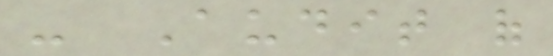- Audit of
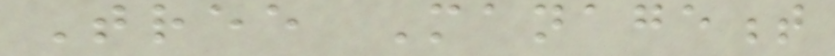Tree Management
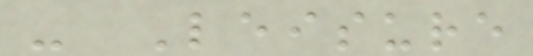- Leisure
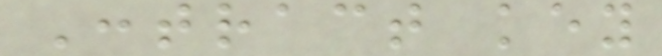Contract key
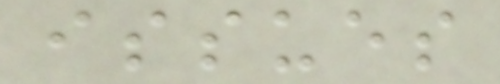issues
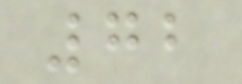72
